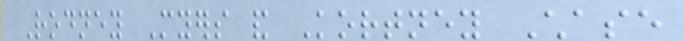Rodney Myers and Kortney Chase
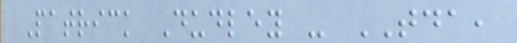Patrick Dudley - TDA,
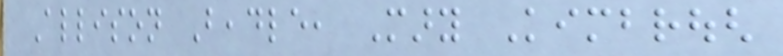Allison Beadle, Mary Kimbrough
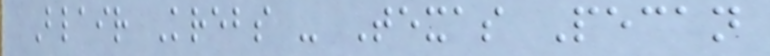Blair Krebs - Texas Pecan
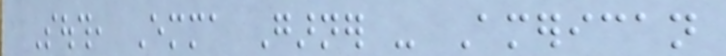South, Emma Garner - American
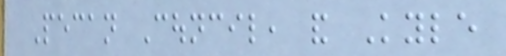Pecan Council, and Kyle
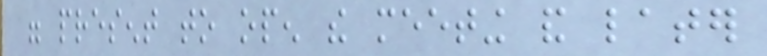were present to open the meeting and later
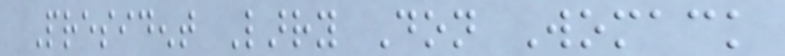President Larry Don Womack
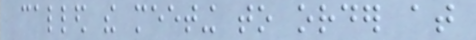called the meeting to order at
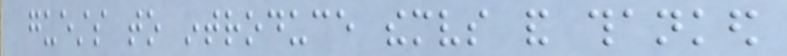guests to introduce themselves and thanked
